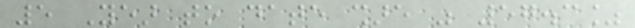5 Year to date share was 57.3%
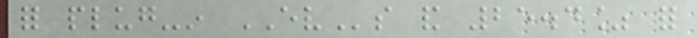for plug-in EVs and 25.4% for
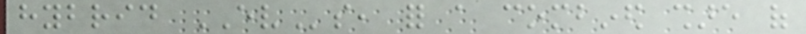hybrid EVs, for a combined share of
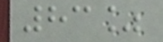83%
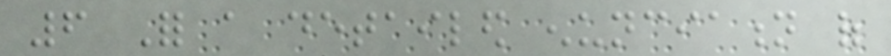6 For a detailed enunciation of
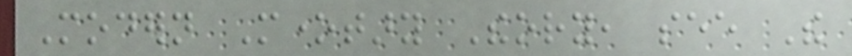Modern Monetary Theory, see The
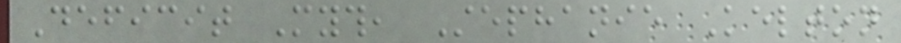Deficit Myth, Stephanie Kelton
